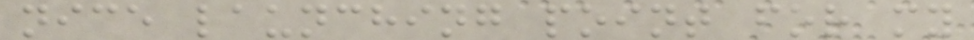nice launching point for my
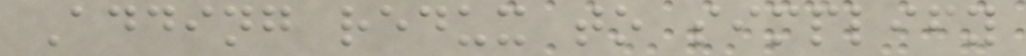Adding redux to simplify
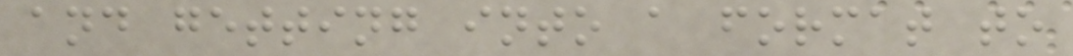and getting into a format to
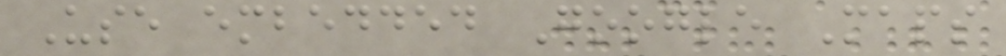Use embedded Google Maps
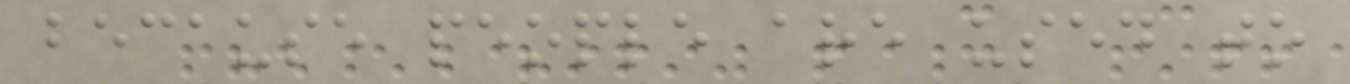because people are used to
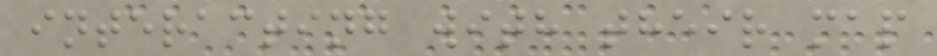interacting with their map
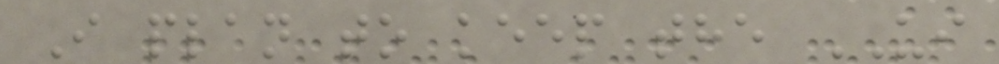I plan to keep the UI
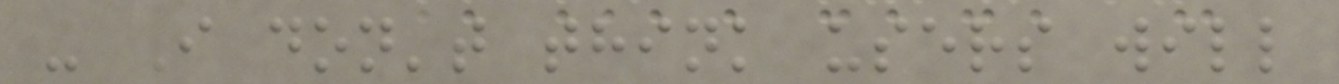- I don't think users will
